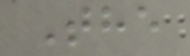The
